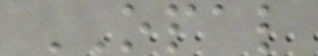OPAL
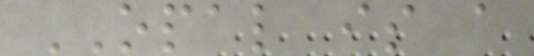OPAL is a
